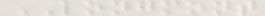LONGMONT
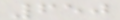650
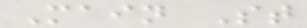Main St
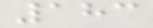183
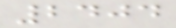2404
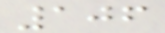106
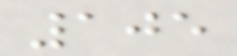105
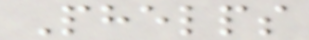Phelps
